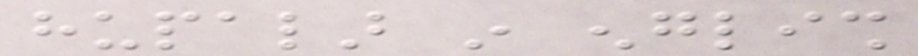hupalar in english
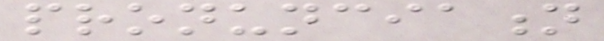pronunciation
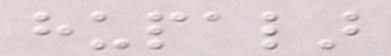hupalar
